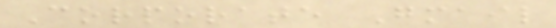Corporate Gmail
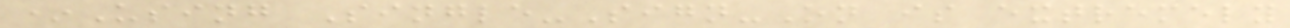*Using Single-Sign-On is extremely
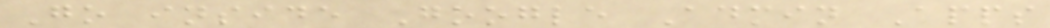Go inside Google Admin Apps
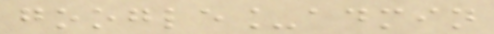google_admin
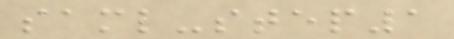saml-step1
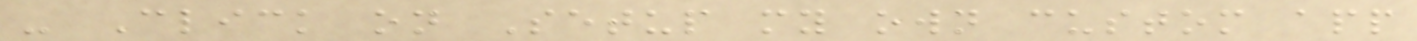- Click on Setup my own custom app
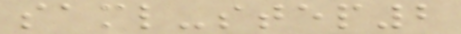saml-step2
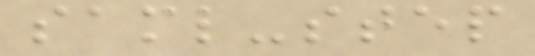saml-step
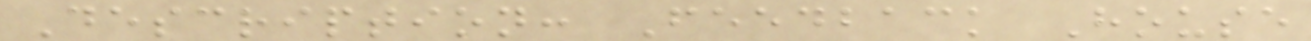Description: Feedback House
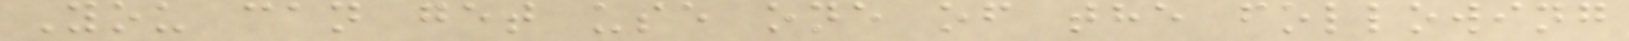You can get use one of the following
